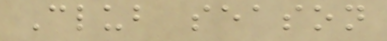Club season
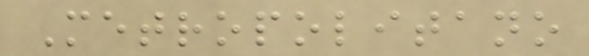Metropolitano
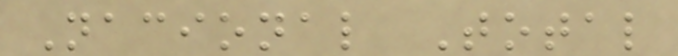Nacional Total
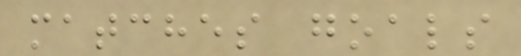matches goals
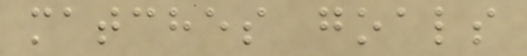matches goals
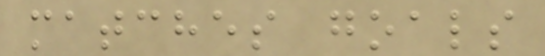matches goals
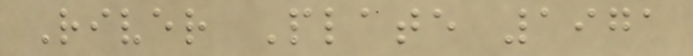River Plate 1971
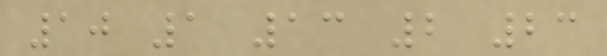10 1 13 2 23
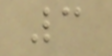3
